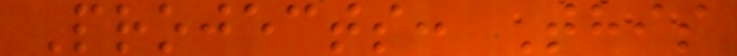Projects: This
